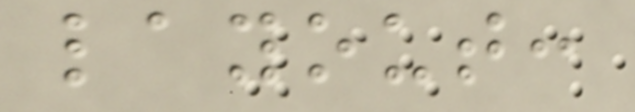layout:
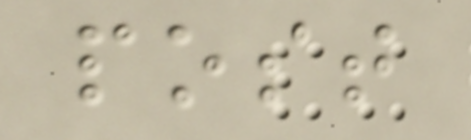post
